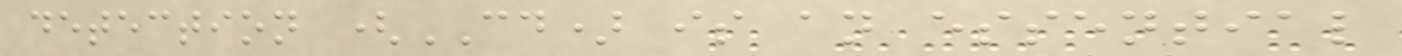detection (CD) is an essential
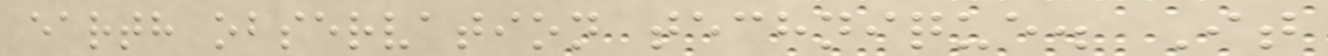earth observation technique. It
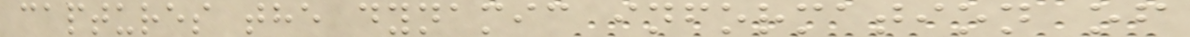captures the dynamic information of
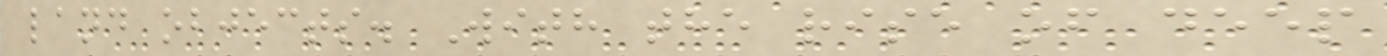land objects. With the rise of deep
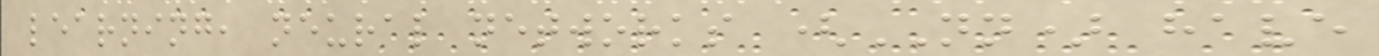learning, neural networks (NN) have
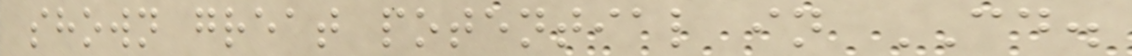shown great potential in CD.
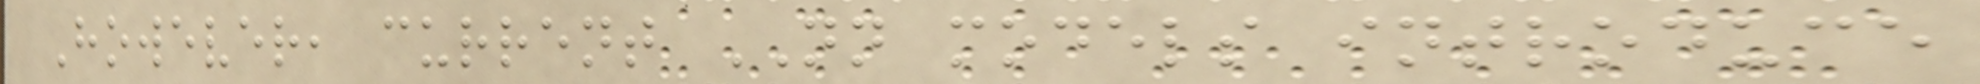However, current NN models introduce
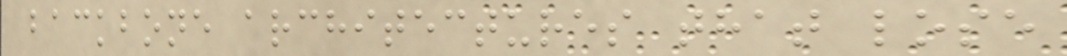backbone architectures that lose
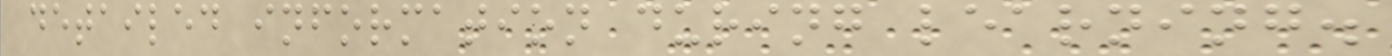detailed information during learning.
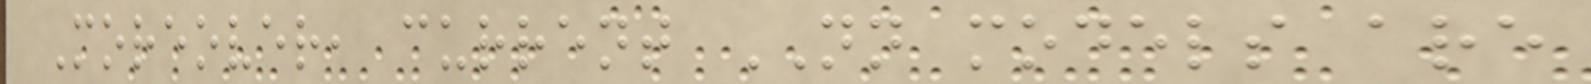Moreover, current NN models are
